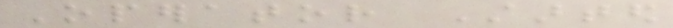Operator Started
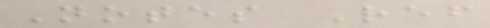Notes Ref
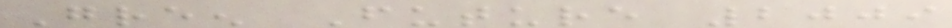Green Future 2009
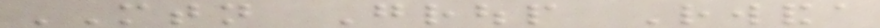MTN Group Rwanda
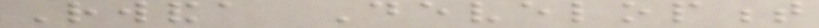Rwanda Development
